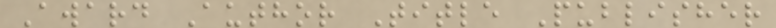Award Author Title Publisher
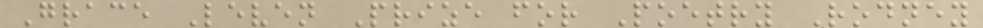Grace Leven Prize for Poetry Rodney
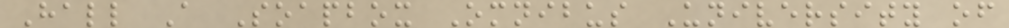Hall A Soapbox Omnibus University of
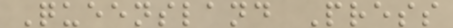Queensland Press
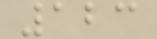123
